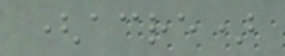(acre)
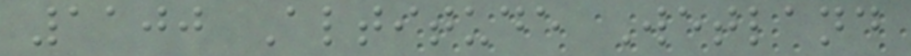1100 Altitude Wetland
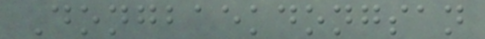Dongbaekdongsan
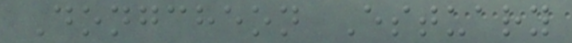Dongcheon Estuary
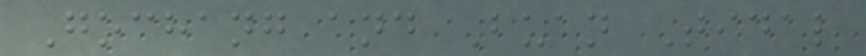Gochang and Buan Tidal
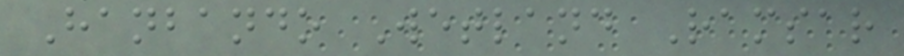Hanbando Wetland Ramsar
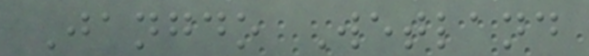Jangdo Wetland
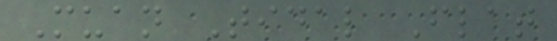Muan Tidal Flat
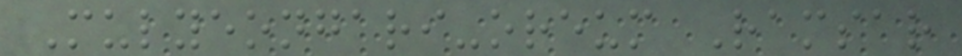Mulyeongari-oreum Ramsar
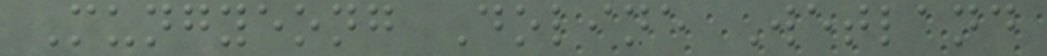Mungyeong Doline Wetland
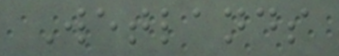Wetlands
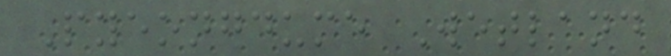Pyeongdume Wetland
